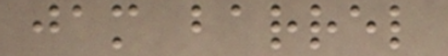jam barrel
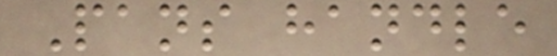Pans handle
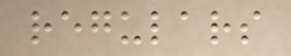regulars
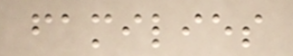families
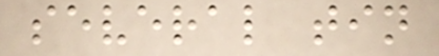several tin
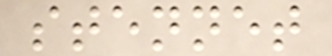stennet
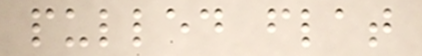pulled flat
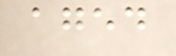aged
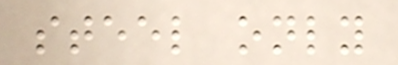steel only
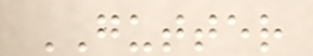GUTTER
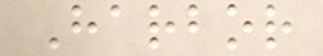Harbor
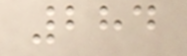284
